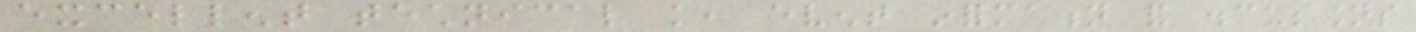excellent technical knowledge, event information and discussions
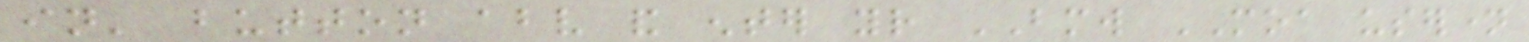in' button above and enter your BMW MOA username
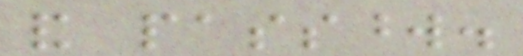and password.
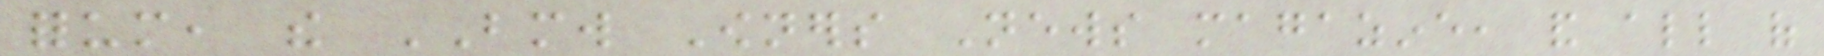forum, the BMW Owners News magazine, and all of
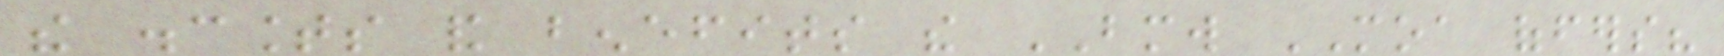the discounts and benefits the BMW MOA offers?
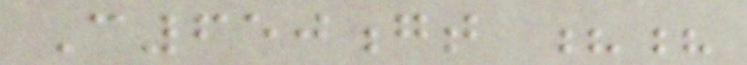C650gt ??
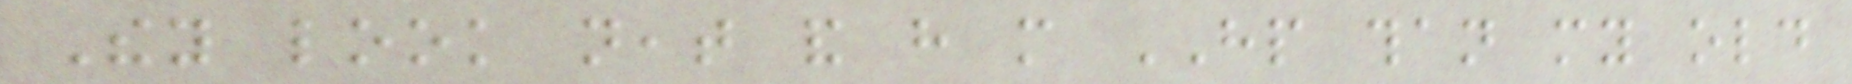They look neat and have more HP than my old
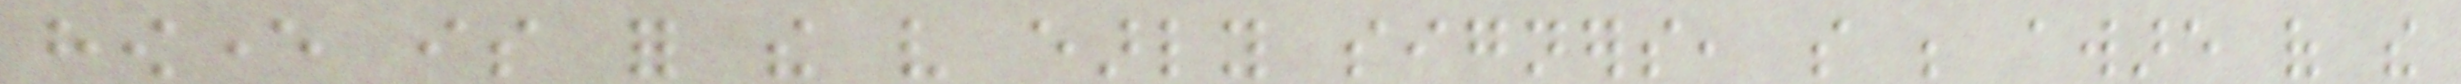however is for the very early signers, so be aware of the
